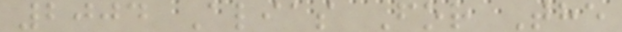2004 Alias For The
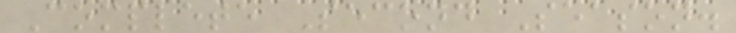Complete Second Season.
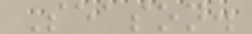Season.
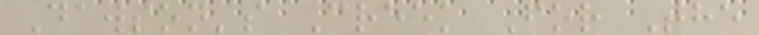Dawson's Creek For The
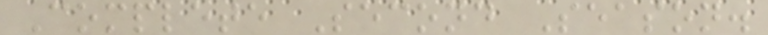Complete Second Season.
